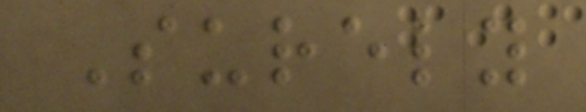Surely
